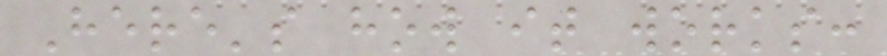Here's how it works:
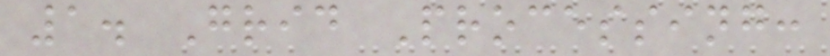1. Grid Processing:
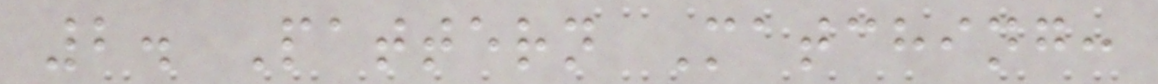2. Pattern Matching:
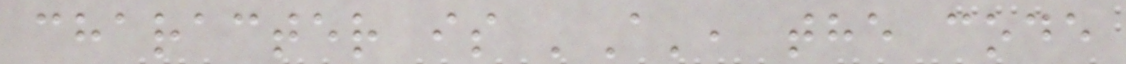character is 'A', the code
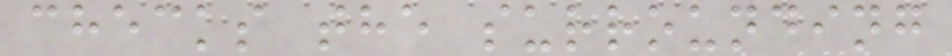checks the surrounding
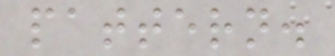pattern.
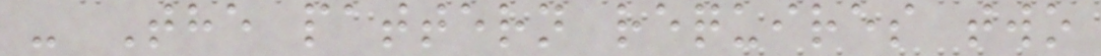- The pattern requires two
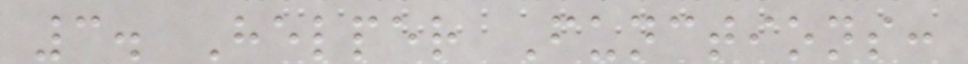3. Helper Functions:
